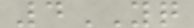4YQ
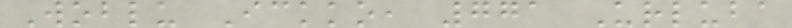Woblu Ickko, 771 Urluba
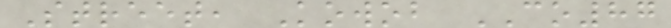Street, Kowob CO87
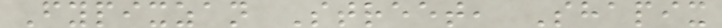Fypixzan Street, Shapix
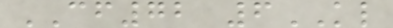CF72 6KL
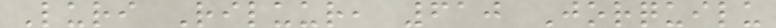Luri Riluur, 610 Jorquilu
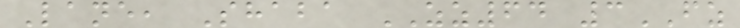Lane, Shaba ZZ64 3FZ
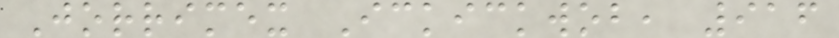Jorrimex Ickickwob, 916
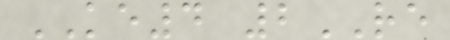KE4 2RE
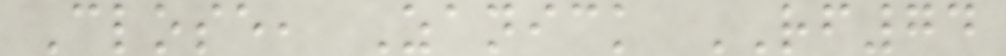Close, Zanick RF74
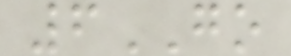6GO
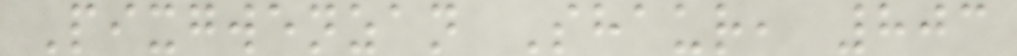Pixgwenzan Shaur, 803
